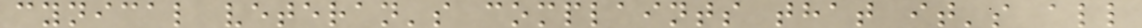cynical veteran's complaints that it's all
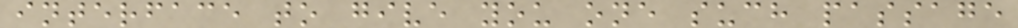interface to give you one such passage
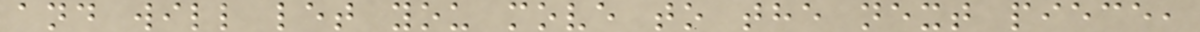and will let you move to the next piece,
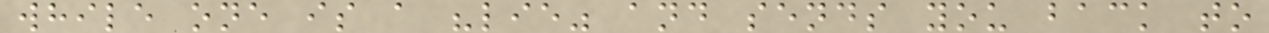while one is a "lie" and sends you back to
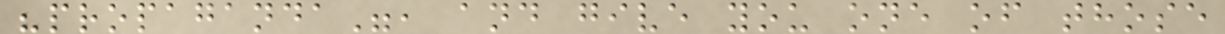"propaganda", and give you one of those
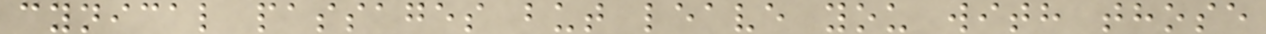cynical passages but leave you with those
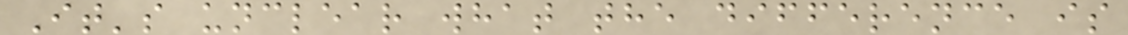It's unclear what the difference is
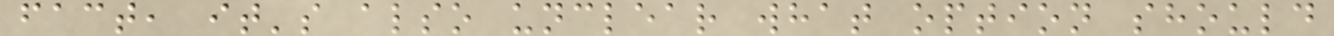fact, it's also unclear what option should
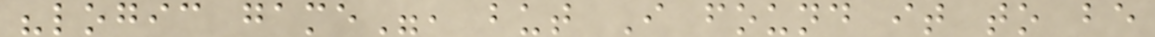"logic game", but I found it to be
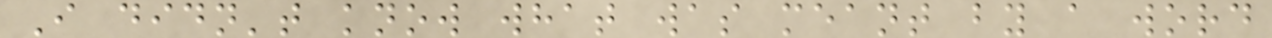I didn't know what was meant by a word
